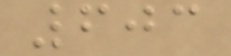603
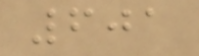601
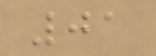01
